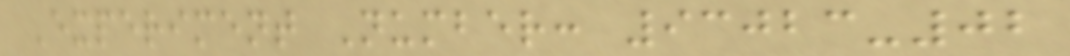Experiment Number: 93023-02
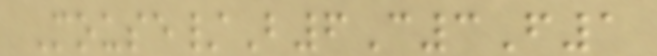Mouse/B6C3F1
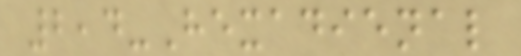2,4-Hexadienal
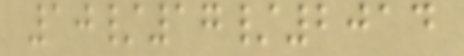10/17/2014
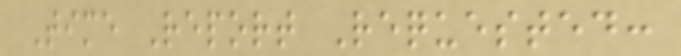Time Report Requested:
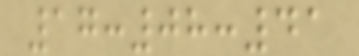17:08:41
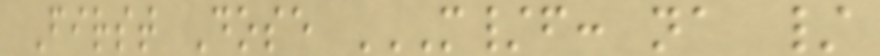First Dose M/F: NA /
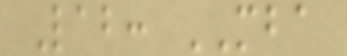Lab: MBA
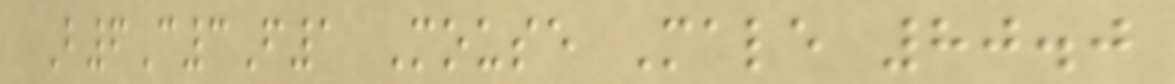B6C3F1 Mouse Male 80.0
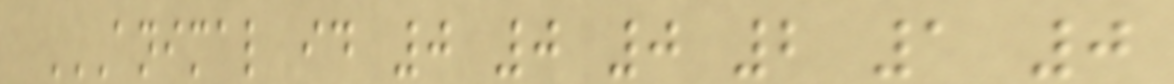ANIMAL ID 0 0 0 2 1 0
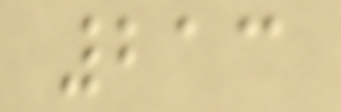213
